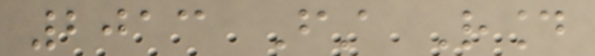2013 First Round
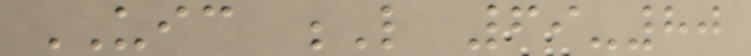UIC L 69-80
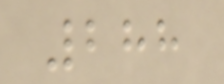288
